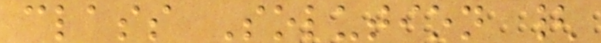class Solution {
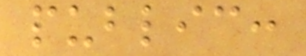public:
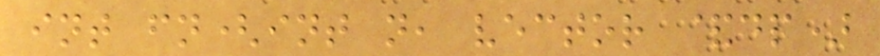int fn(int n, vector &dp)
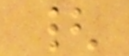{
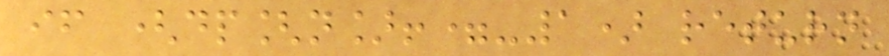if (dp[n]!=-1) return
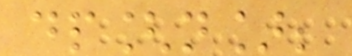dp[n];
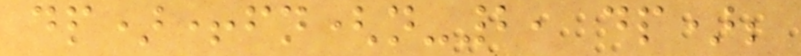dp)+fn(n-2, dp);
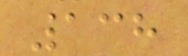138
